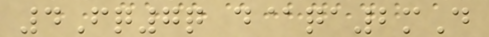4Fq7q d@qa2mD
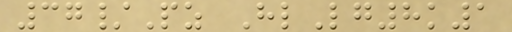37/Pz HlLg8k1
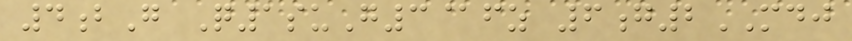4bG Q1suG3@fz 6g2MDJ
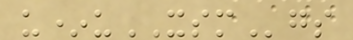u*uXSMgs
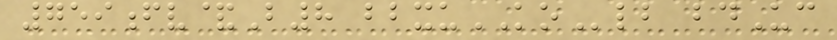759fv&B8 bbxuKOlb bdUc
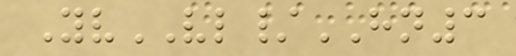YvVL/HN3
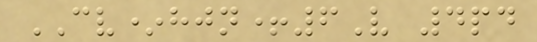CV*hjn+6V 4pd
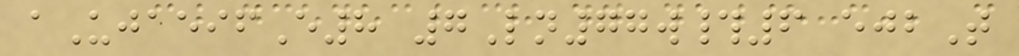aUjaeifE8 7Ln77w#6 ejbT
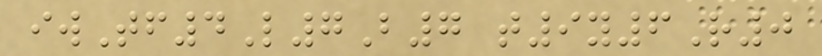iwTf4L7B7 t9y6R0
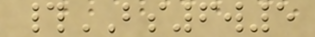#BS6w5
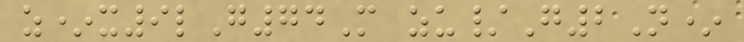z*x9lG74M zu/G2N*
